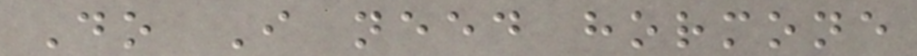Do I need hormone
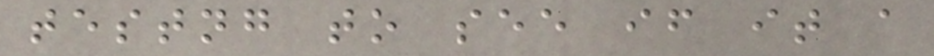testng to see if it a
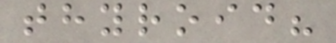thyroid?
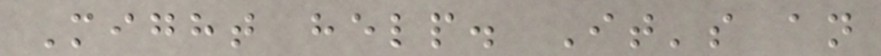Might help. It's an
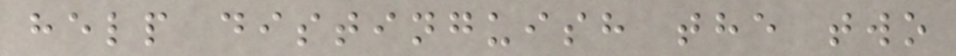help distinguish the two
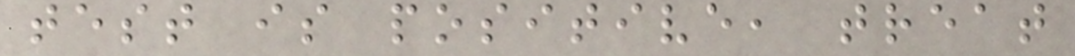test is positive, treat
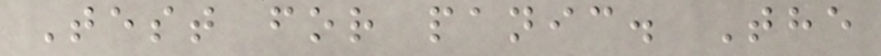Test for panic. The
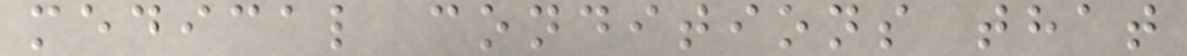medical conditions that
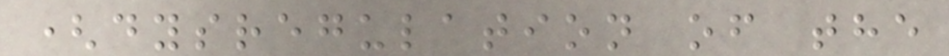(dysregulation of the
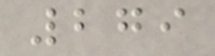279
